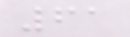61
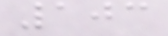103
